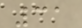31
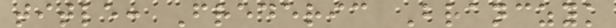title: Frederic Branczyk
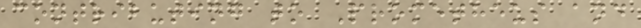contributing to Prometheus and
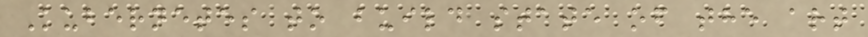Kubernetes to build state of the art
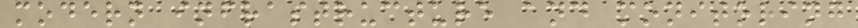modern infrastructure and monitoring
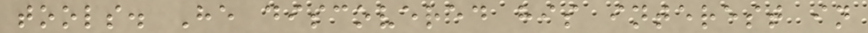tools. He discovered his interest in
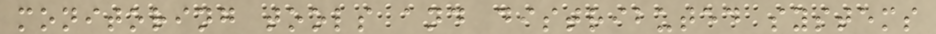monitoring tools and distributed systems
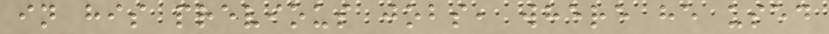in his previous jobs, where he used
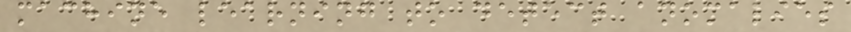machine learning to detect anomalies
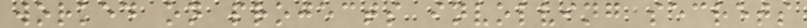worked on projects involving secrets
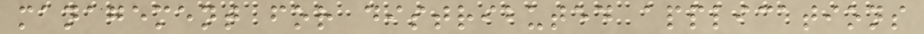management for distributed applications
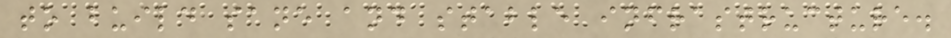to build sane and stable infrastructure.
